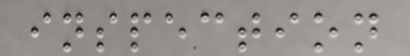inspection
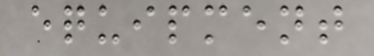equipment
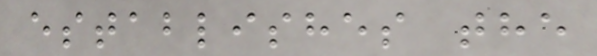establishes the
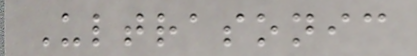Ultrasonic
